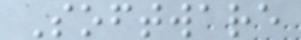Software
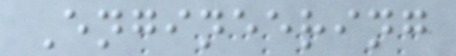Engineering
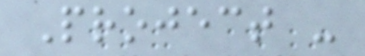Project -
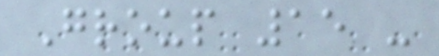Group 15 -
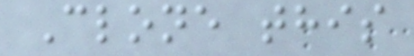Clone this
